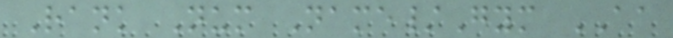Rank Num Name/Gym AA
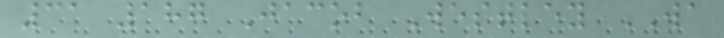31 187 Jacob Westley WA
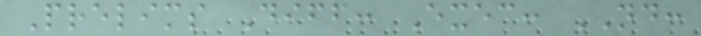Prelims Diff: Exec: ND:
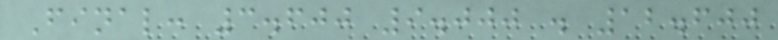Final: 3.600 9.000 . 12.600
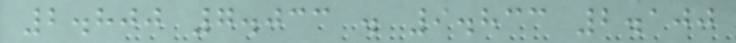2.800 7.033 . 9.833 2.100
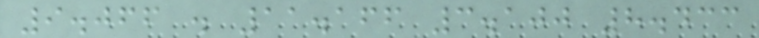9.066 . 11.166 3.100 8.433
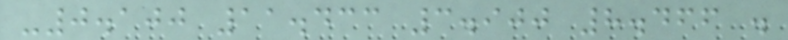-0.100 11.433 3.900 8.466 .
